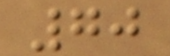70
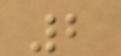2
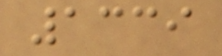1339
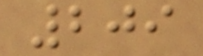209
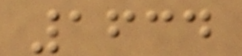1634
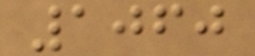1060
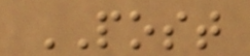POST
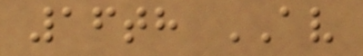16th AV
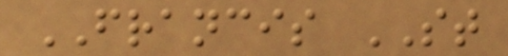FRANCIS ST
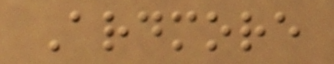Ardmore
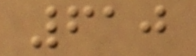610
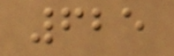625
